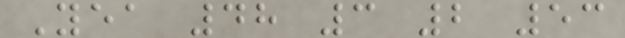Yea 48 3 2 53
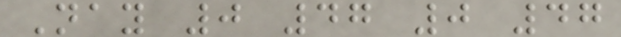Nay 0 47 0 47
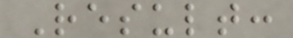Result:
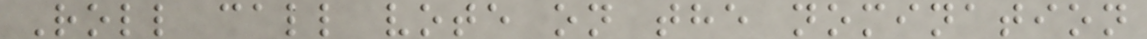Roll call vote on the nomination
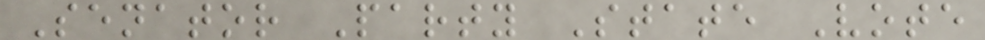Senator Party State Vote
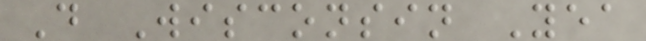D Wisconsin Yea
